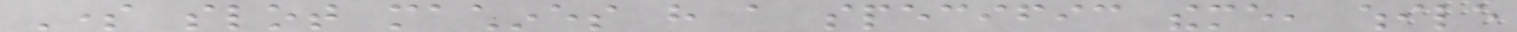Some slot machines have a specific theme, while
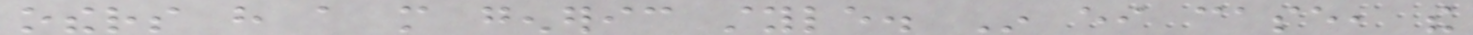others have a more generic style. In either case, the
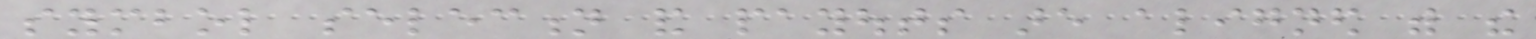symbol selection and payouts are aligned with the
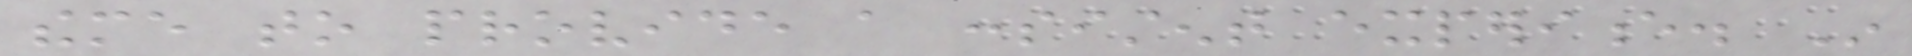theme to provide a consistent experience. In
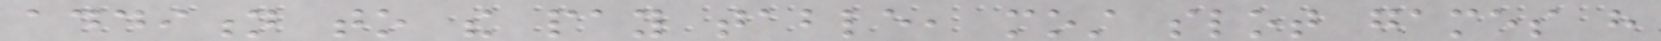addition to the pay table, most slot games have
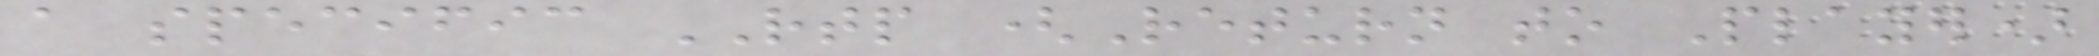a specific RTP (Return to Player)
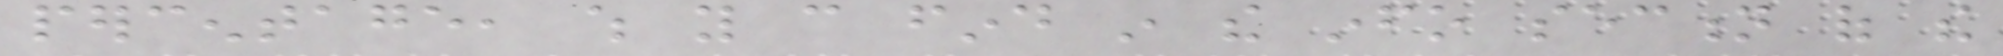percentage, which you can find in the info section of the
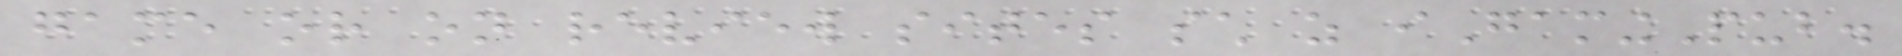game or on review sites such as iGamingPub.
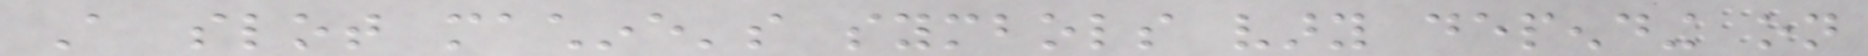A slot machine's symbols vary depending on
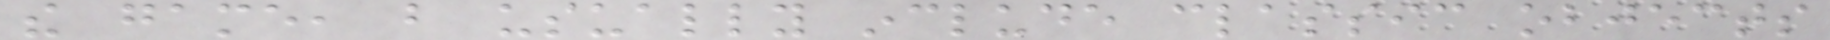the game, but usually include classic objects
